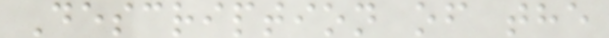Description of the
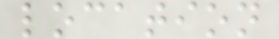location
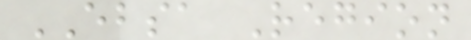EBSA Region
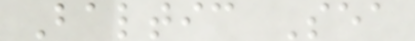Baltic Sea
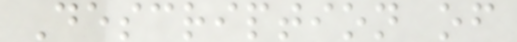Description of
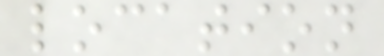location
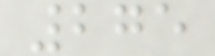275
